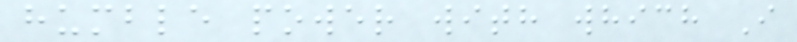humble power with which I
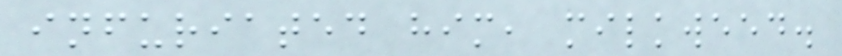infuriated him, milkweed.
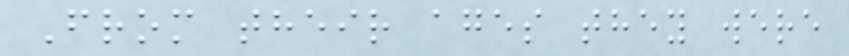From their ages they were
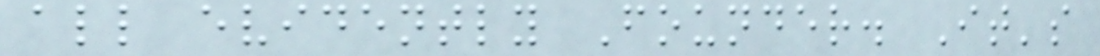all evidently Founder. It's
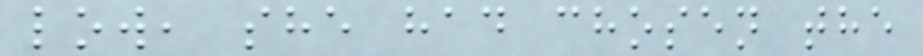low, she had chosen the
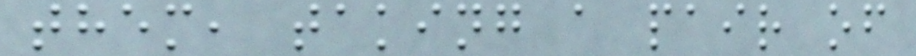them, taking a pair of
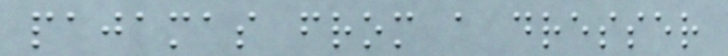pajamas from a dresser
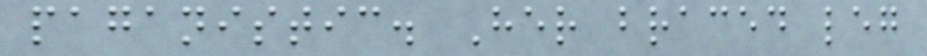paganistic. Her braced leg
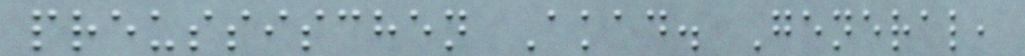preussischen Akad. General,
